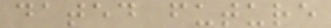dated future
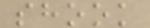shook
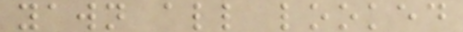yawn all looked
